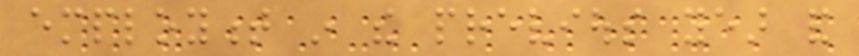employment in the previous year and
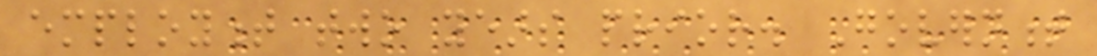employment two years prior. Government
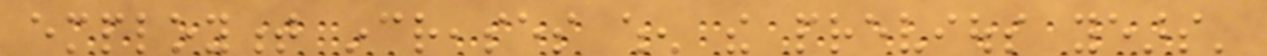employment increases when the previous years'
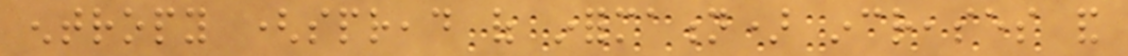entropy (spread of information) increases and
